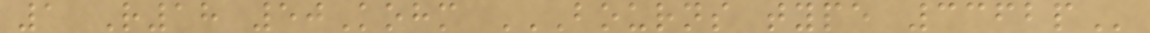1 R18 50Kohm BOURNS TYPE 3362P
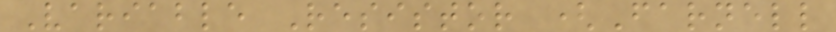Variable Resistor (Farnell
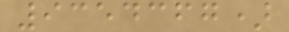9354367)
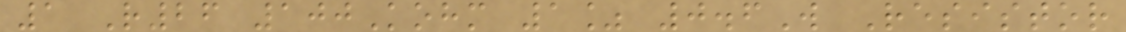1 R26 100Kohm 1% 0.6W Resistor
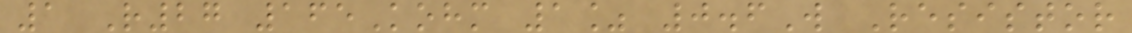1 R27 165Kohm 1% 0.6W Resistor
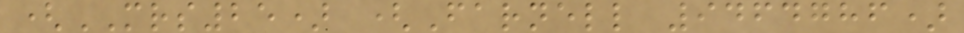(MRS25) (Farnell 9464786)
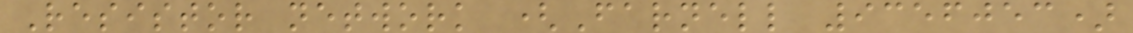Resistor network (Farnell 9356053)
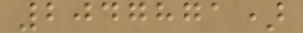2047871)
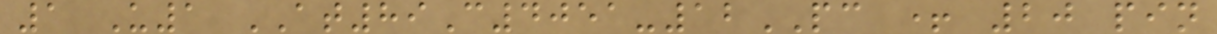1 U1 AT89C4051-12PC + 20 pin
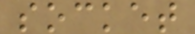socket
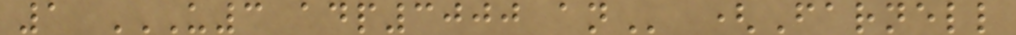1 U3 ADP3000 AN (Farnell
